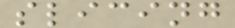slicing
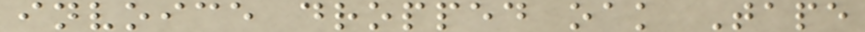invoice dropped oak Tape
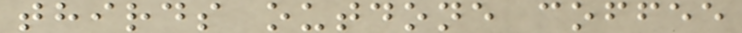thirds outdone coffee
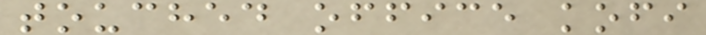touched office kofi
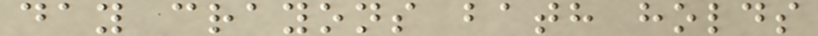day crayons bath holds
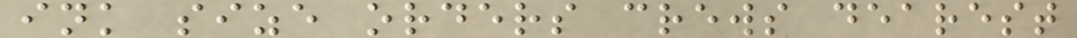ink size orders crews dearest
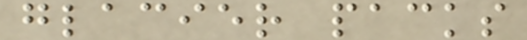glacier packs
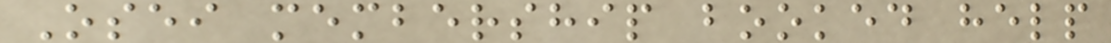Osei membership booked help
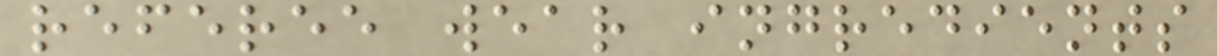referee wear ingredients
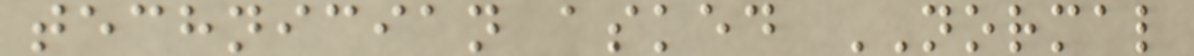technician asked NORMAL
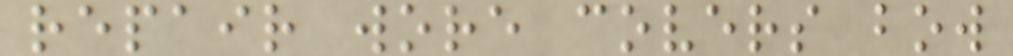repair wore covers bow
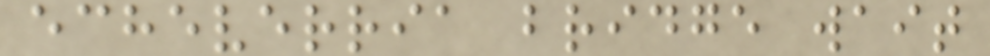echeverria bridge wait
